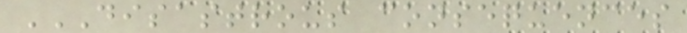DISASTROUS CONSEQUENCES
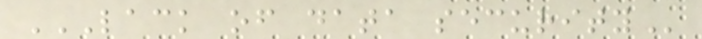LACK OF DATA SECURITY
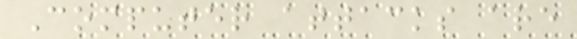Computer attacks are
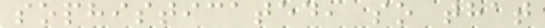sophisticated, so that
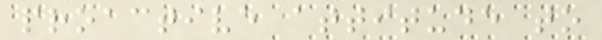proactive attitude to
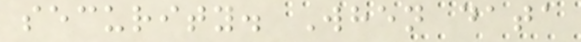security. When data
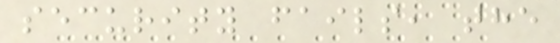security fails, the
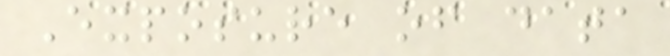Exposure of data
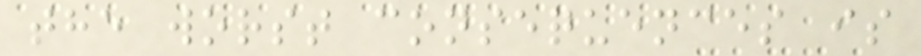the worst consequences is
